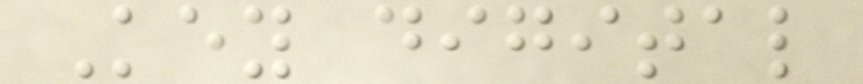Key digital
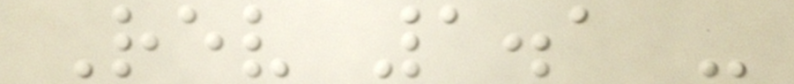Rev 1.1 -
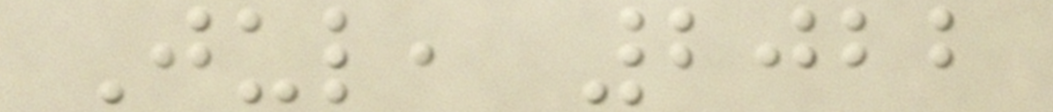Jul, 2022
